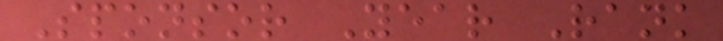Sponsor Year Rank
